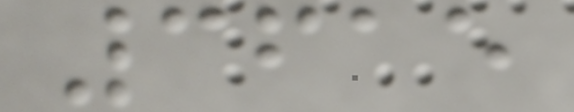3615
